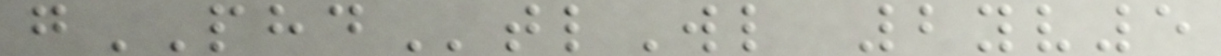gPHDtlWl 2yv5
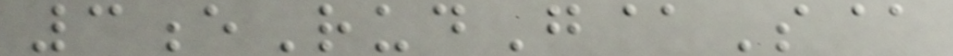3eRudG@S@
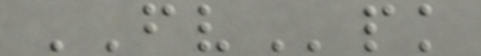FVpk
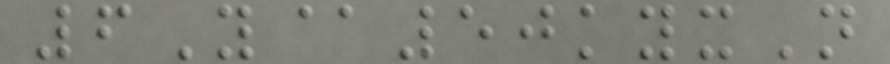6Y@50kyxN
